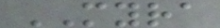MYRA
